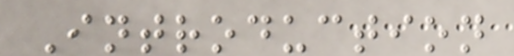Introduction
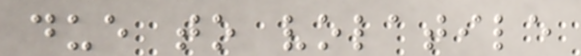due to volatile
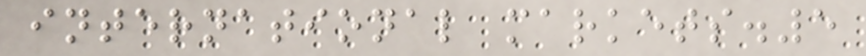international markets.5
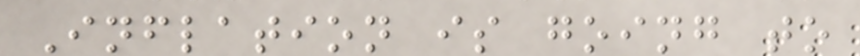Inflation is going to
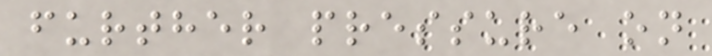further pressure on
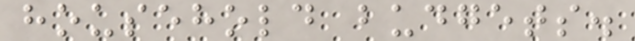household budgets.
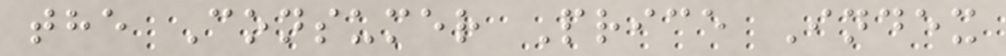the Consumer Price Index
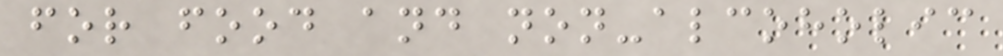for food and non-alcoholic
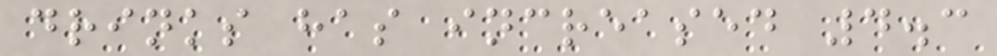drinks has increased 4.3
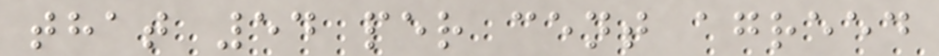that 54 per cent agreed
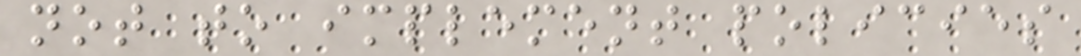not to implement policies
